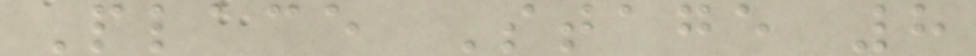Place Stage 8
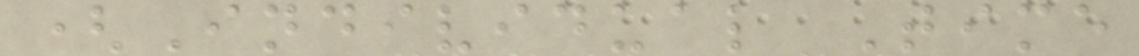(Individual Time
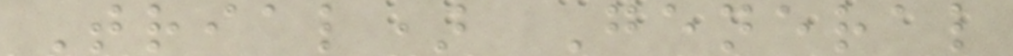Trial) General
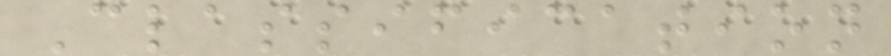Classification
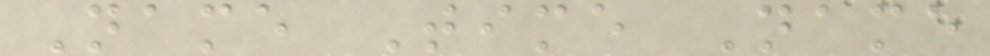Name Time Name
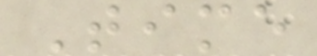Time
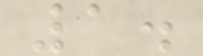1.
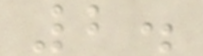2.
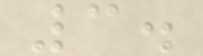3.
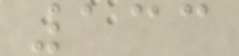133
